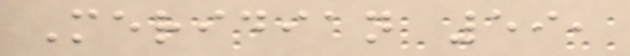Meridian 59,
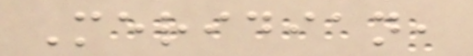Meridian,
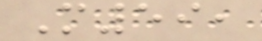M59,
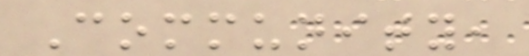Community,
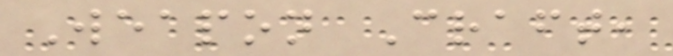Weapon Craft,
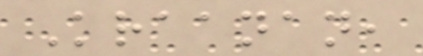Kraanan,
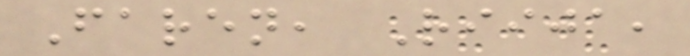Faren, Riija,
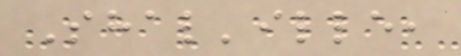Shal'ille,
